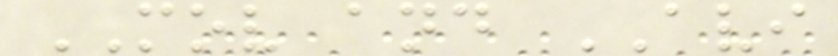MOV and AVI
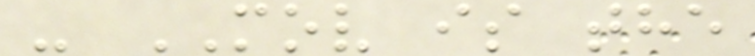- MOV is the
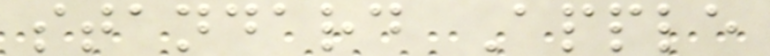standard Apple
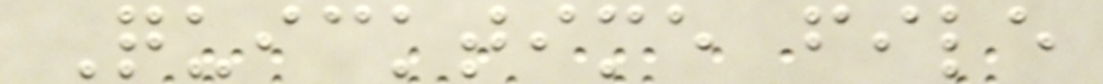Quicktime file
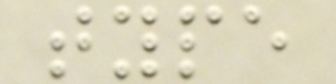type
